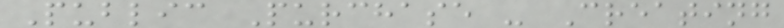Public Purchase - Creating
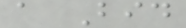a Bid
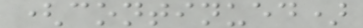(continued)
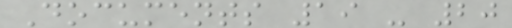Documents 19 - 20
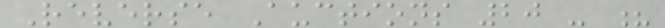Reverse Auctions 20 - ?
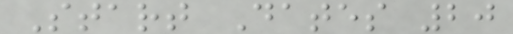Start Dates 20
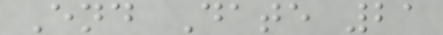End Date 21
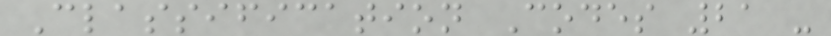Classification Codes 21 -
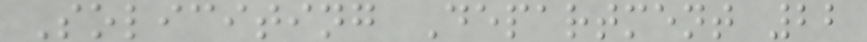Soliciting Department 22
